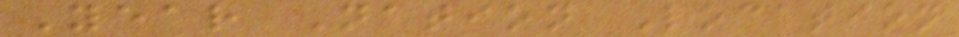Year Nation Location
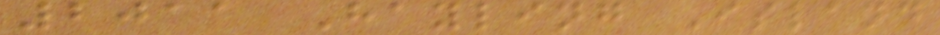2011 Hayling Island
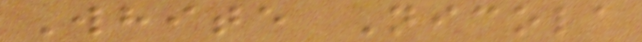White Nicola
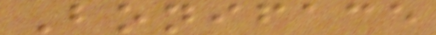Boniface
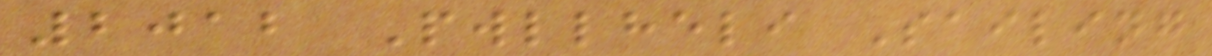2012 Pwllheli Sailing
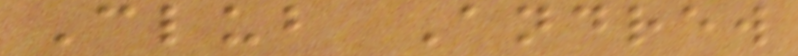Club Andrew
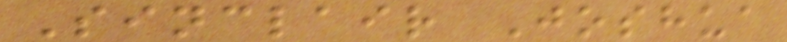Sinclair Joshua
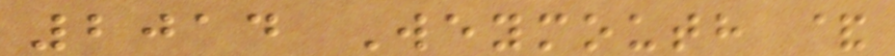2014 Weymouth &
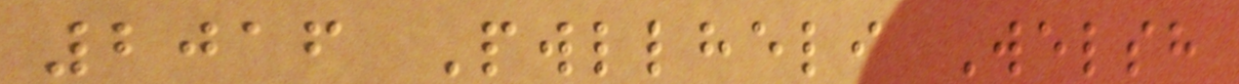2016 Pwllheli Welsh
